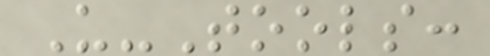U-Tools:
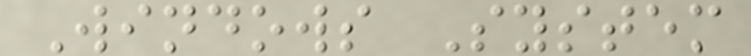Windows System
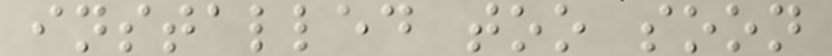installed too soon
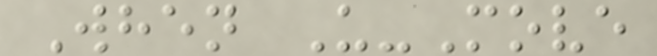When U-Move
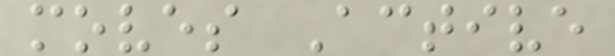moves Active
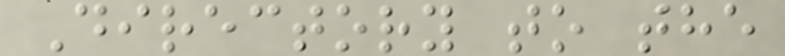Directory to the
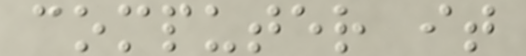computer it
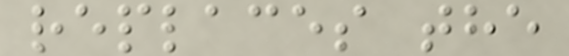replaces the
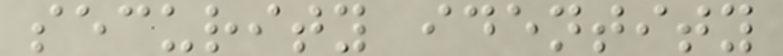security identity
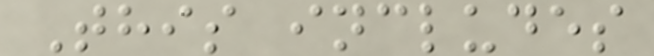This includes
